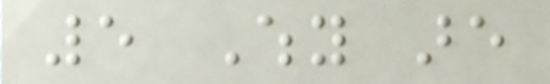5 Why are
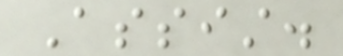Assist.
